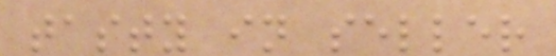tasty in seller
